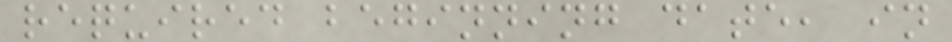required beginning date, in
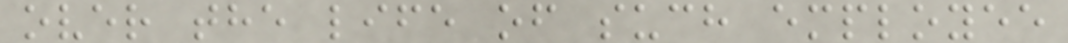over the life of such employee
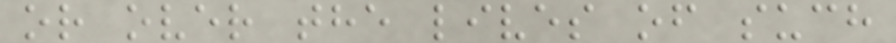or over the lives of such
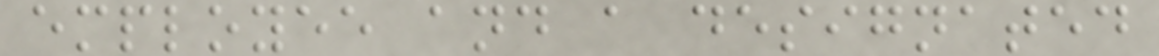employee and a designated
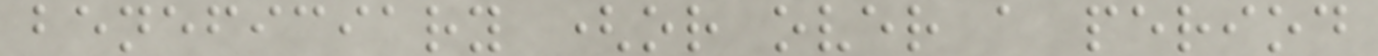beneficiary (or over a period
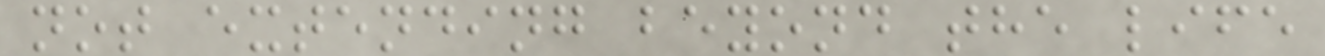not extending beyond the life
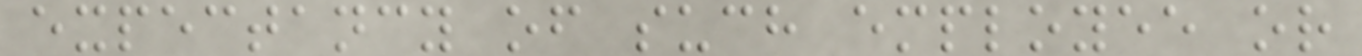expectancy of such employee or
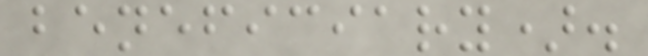beneficiary).
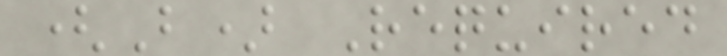(B) Required
